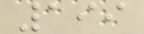199
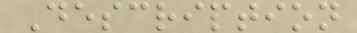Description
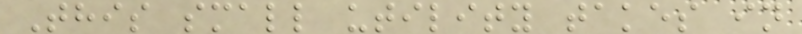This small utility takes in
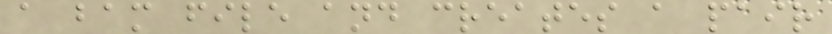a bam file and creates a pair
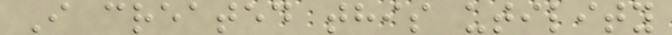I created this utility
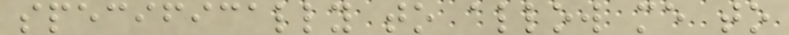specifically to allow me to
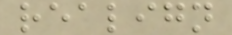realign
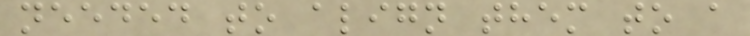needed to align them to a
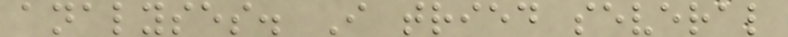analyses. I tried several
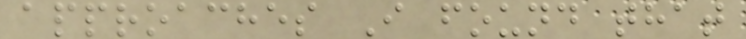approaches I found that
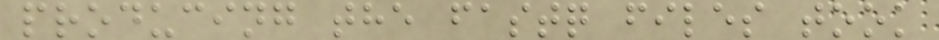producing the fastq files took
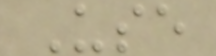Use
